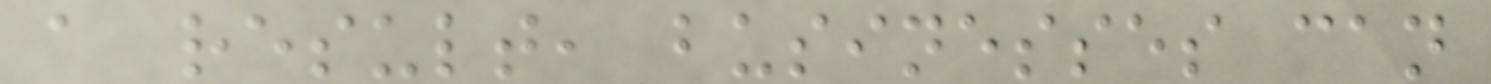a result, businesses can
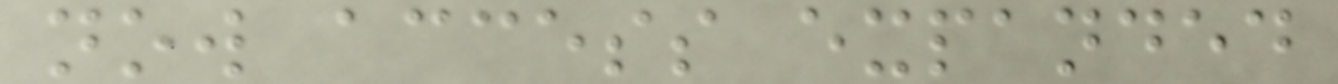now access expanded
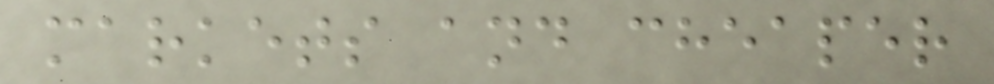markets and cheaper
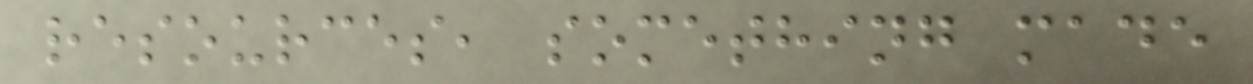resources, something made
